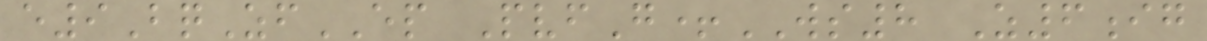e9BqZfEP PvfG+WS8 Z6ig
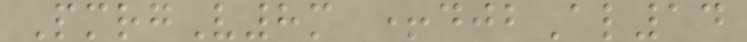PmrgV8m +djbAl14
